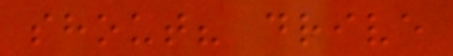shout? drive
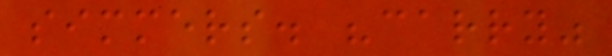simmers. "carry"
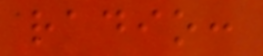radio:
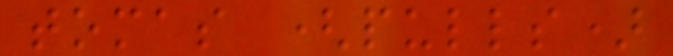tomas (pulls)
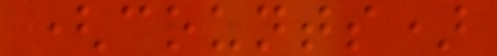(counts)
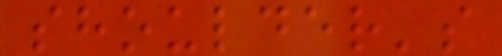shoulder's
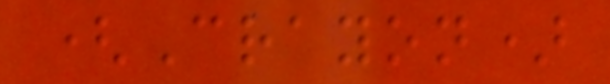(Crayon)
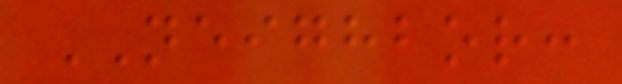NEIGHBOR:
